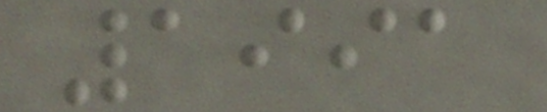1991
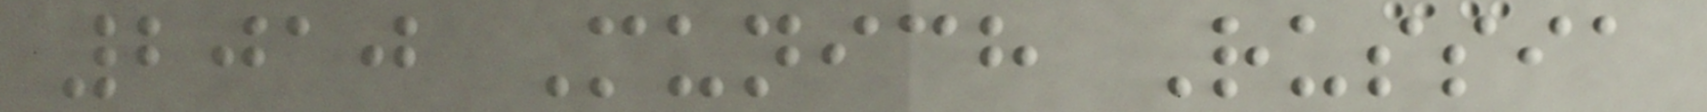2010 Munich Russia
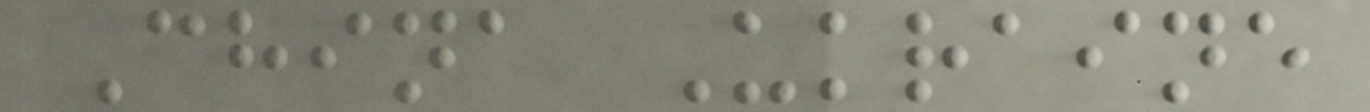China Ukraine
